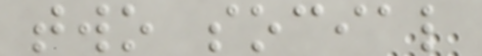two social
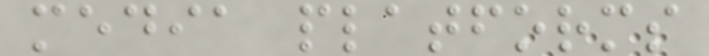media platforms
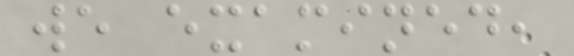we examined,
